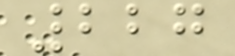227
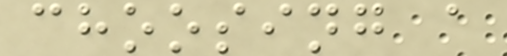choosing a
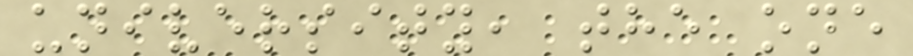university, the one
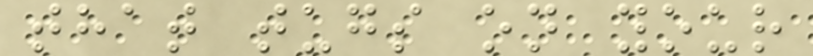that tugs on your
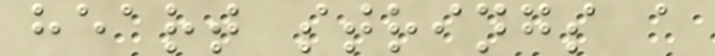heart strings a
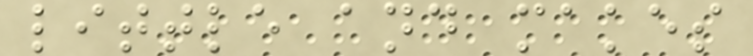little and makes
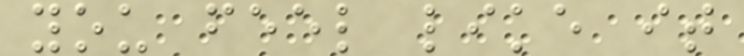you feel like it
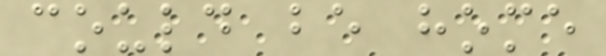could be home
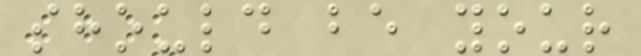should be your
